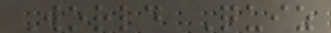World Quiz
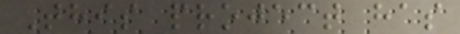This project has
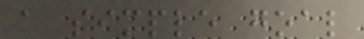a simple goal
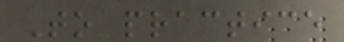To practice
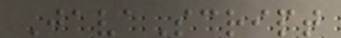JavaScript
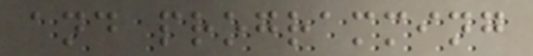and programming
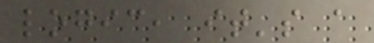logic, it's a
